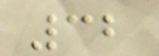32
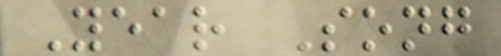Year Song
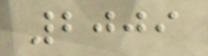2009
